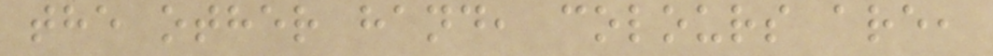the other hand, colours are,
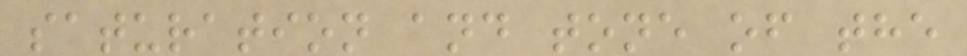saturation and tone of the
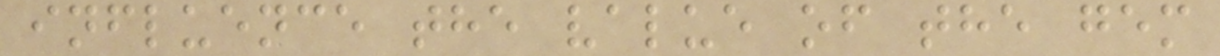influence the value of the gem
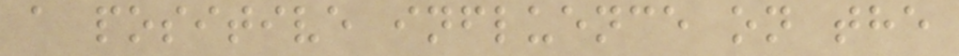a positive influence on the
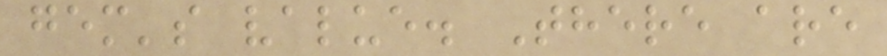gem's value. There are
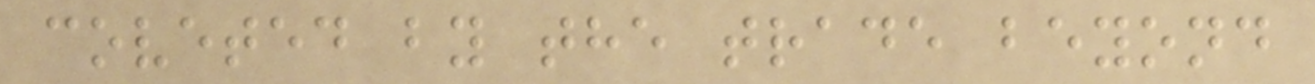coveted by the trade beyond
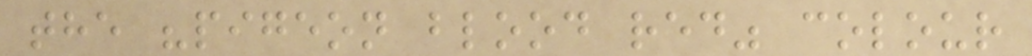the "pigeon blood red" colour
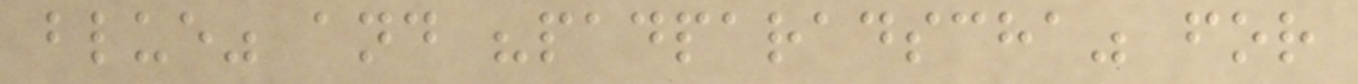blue" and "padparadscha" for
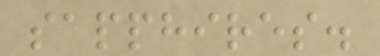sapphires.
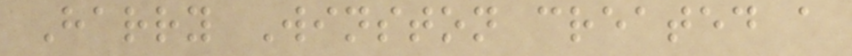Harry Winston created a
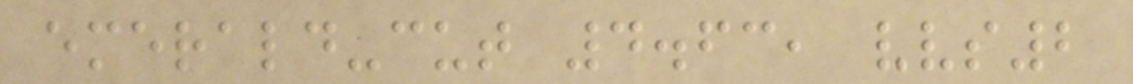emerald-cut 4.63, vvs2
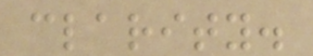clarity.
